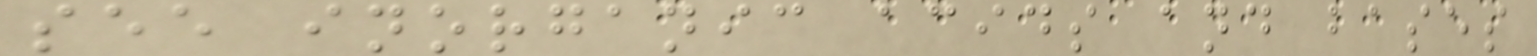see inorganic acids and bases
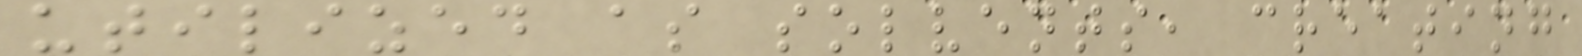utilized as solvents, creating
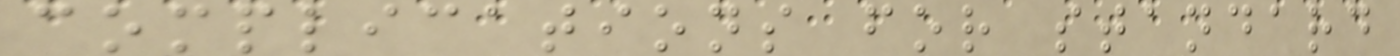complications for standard
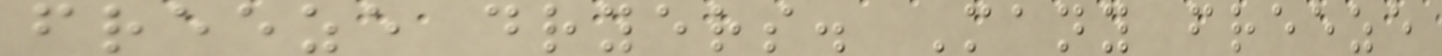freeze dryers. Many freeze
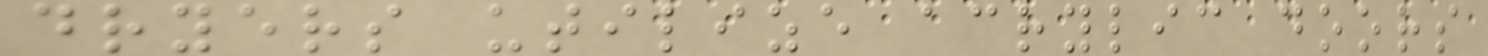dryers utilize acrylic doors
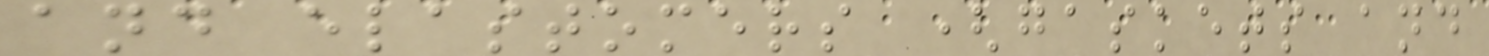and elastomers (gaskets and
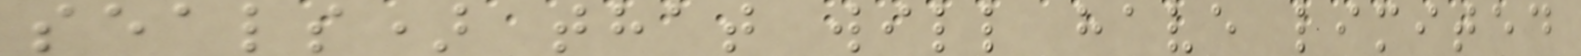seals) that will have limited
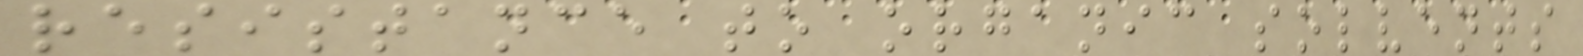resistance to organic solvents
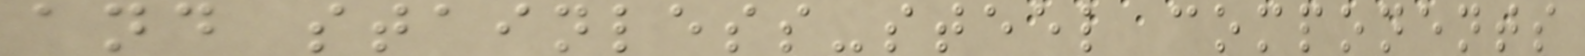and stainless-steel components
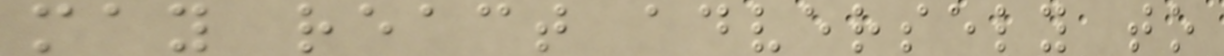may react adversely to
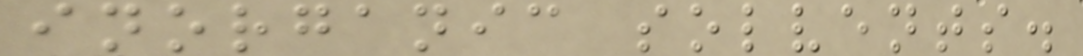inorganic solvents.
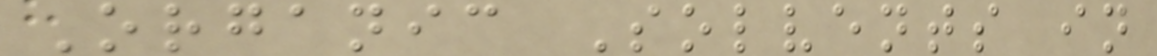Organic Solvents in
